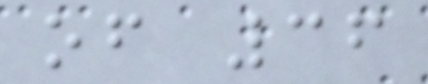of 36
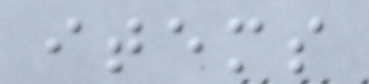items
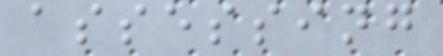assessing
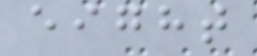eight
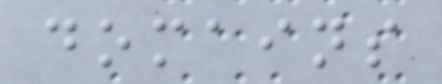domains
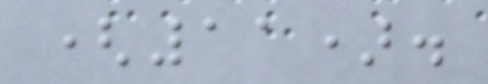(11).
